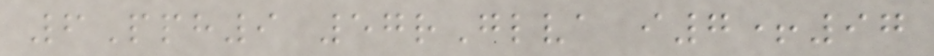6Pph9 57rGlva i7+97
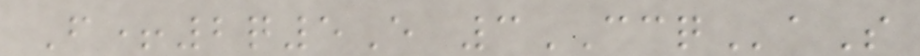F+2q5E 3CCQaS
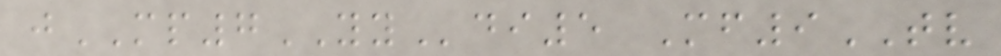jMP7YYdi5 Mf9TV
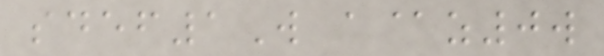sdef1W a@z0w
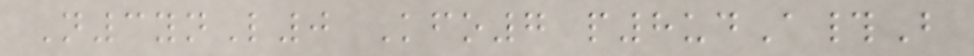N3ynL0 Kfo7 p8udA#B
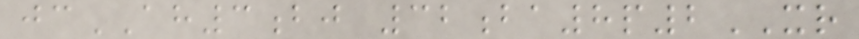jcAH3bj 32ba8p2XR
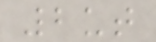2ut
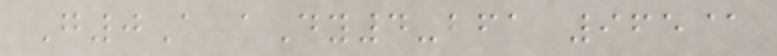G0A aDy4-bfa 965@
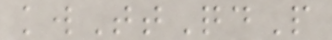kwTtQdP
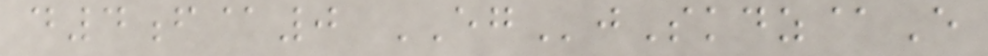d4f@0 EGjSkdz@E
